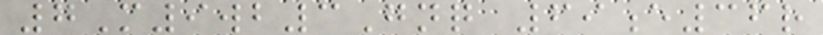7M9wb3Gnq 69e36r
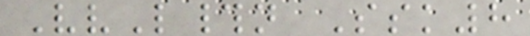VvL#n Ssk8
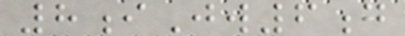8iJw6g
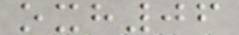oxh06
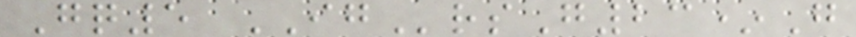Gq5 IGrsG23*G
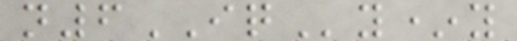n6IQy*y
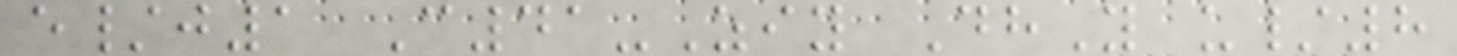e/j1 C41-Ziy DhY u/8
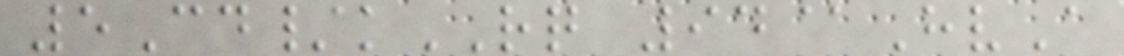5Cd/kRQ 94@HvA
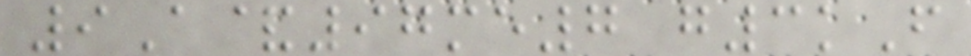9A&97me7 g3kF
